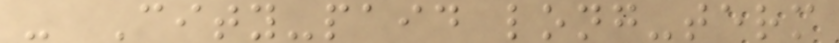- City-paid long-term
